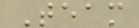Team
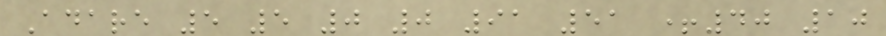Adare 5 5 0 0 91 51 +40 10
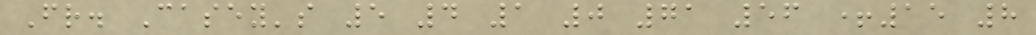Fr. Casey's 5 4 1 0 71 56 +15 8
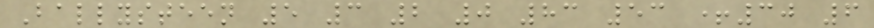Ballysteen 5 3 2 0 83 53 +30 6
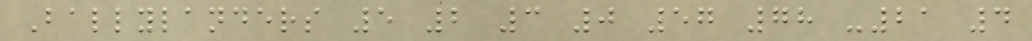Ballylanders 5 2 3 0 57 78 -21 4
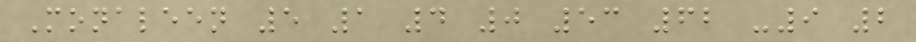Monaleen 5 1 4 0 53 62 -9 2
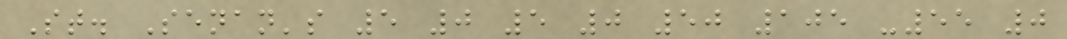St. Senan's 5 0 5 0 50 105 -55 0
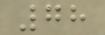78
